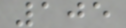105
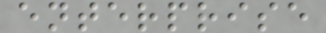enterprise
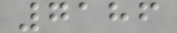7186
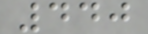440
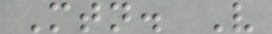Mtn. V
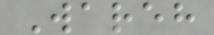Wareh
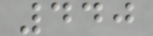440
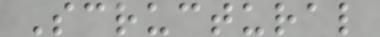Scructural
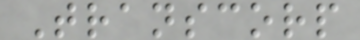Transcorp
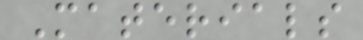Materials
